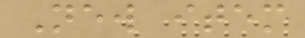New item
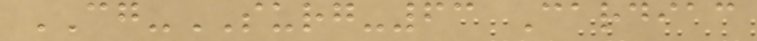CG-SURG-63 Cardiac
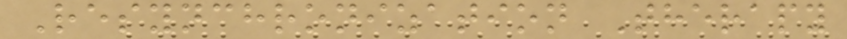Resynchronization Therapy
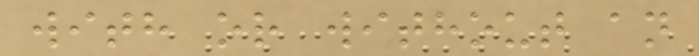with or without an
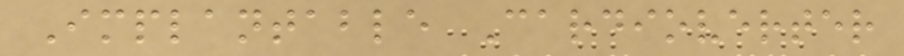Implantable Cardioverter
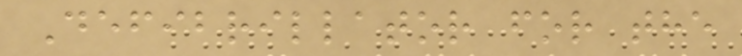Defibrillator for the
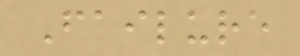Failure
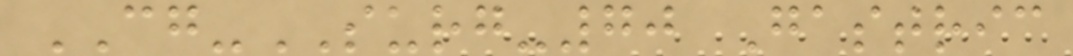CG-SURG-70 Gastric
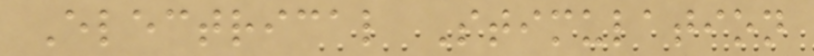Electrical Stimulation
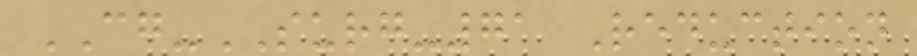CG-SURG-71 Reduction
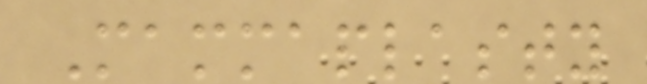Mammaplasty
